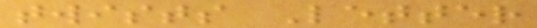twists Letter
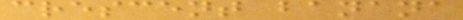crescent banana
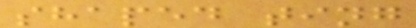shaped ting
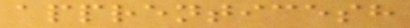apprenticesh
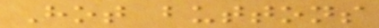Hot buttons
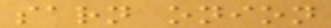sarn onion
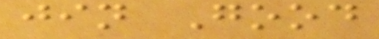jin Good
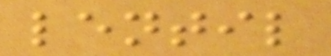lentil
